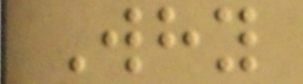Why
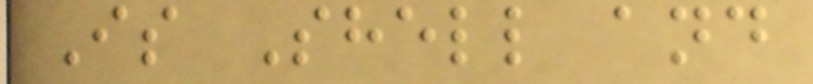Is Shell and
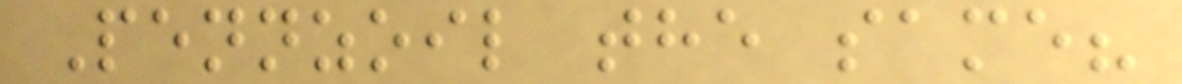Pennzoil the same?
